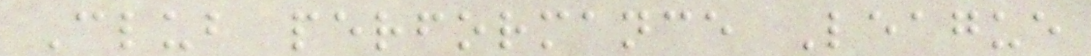Club performance League
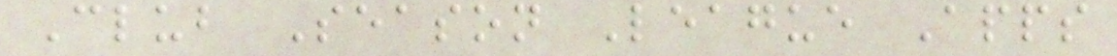Club Season League Apps
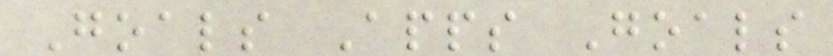Goals Apps Goals
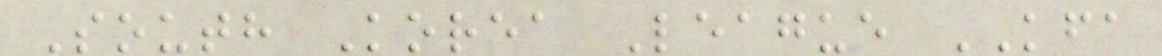South Korea League KFA
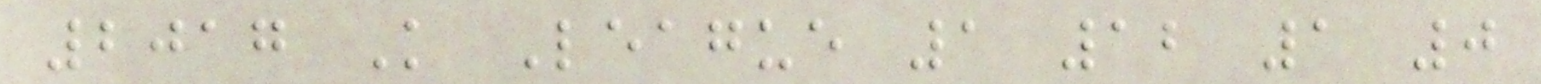2017 K League 1 12 1 0
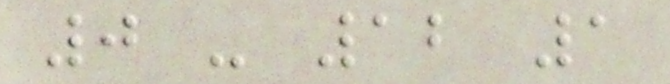0 - 12 1
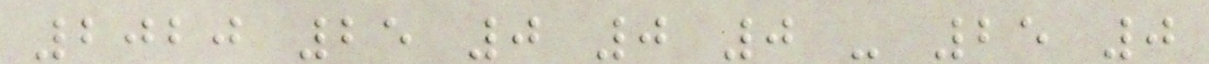2020 25 0 0 0 - 25 0
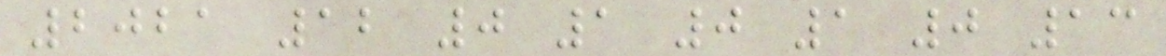2021 12 0 1 0 1 0 13
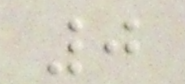0
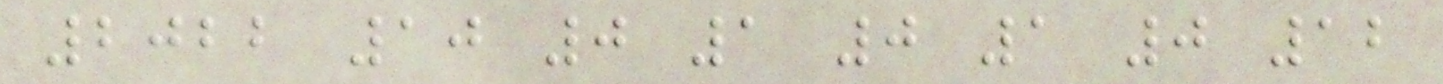2022 10 0 1 0 1 0 12
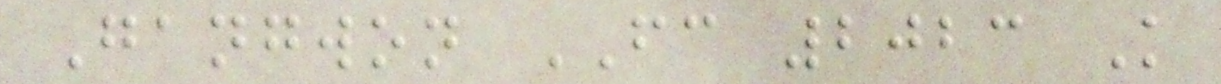Gangwon FC 2023 K
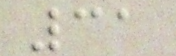31
